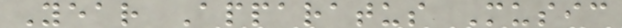Year Apparatus Music
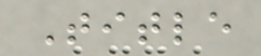Title
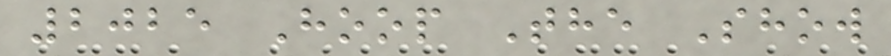2025 Hoop The Show
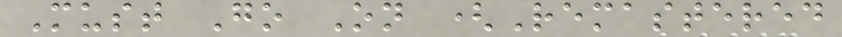Must Go On (Remastered
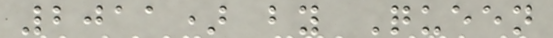2011) by Queen
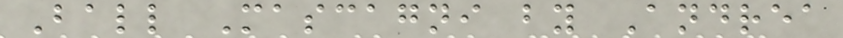Ball Mascagni by Andrea
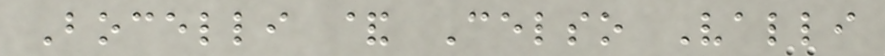Bocelli & Celso Valli
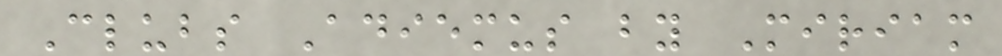Clubs Adiemus by Miriam
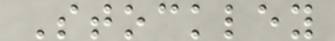Stockley
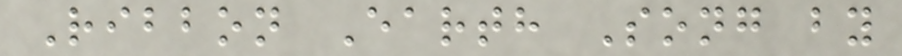Ribbon Earth Song by
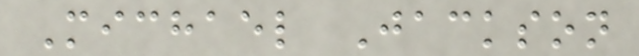Michael Jackson
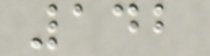142
